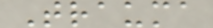Trauma
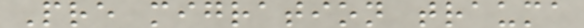Pre migration trauma
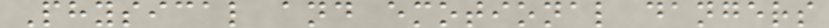Physical and emotional dangers
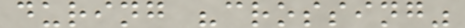during "crossing"
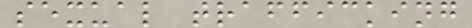sexual trafficking
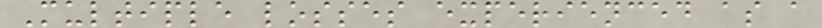Multiple losses experienced as a
